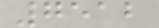7512
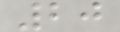20
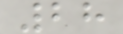28
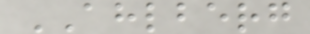AHLBERG
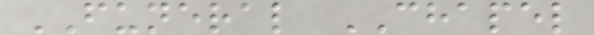FUNERAL CHAPEL
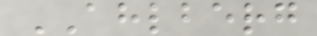AHLBERG
